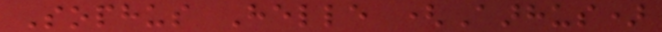Sophus Helle (Aarhus)
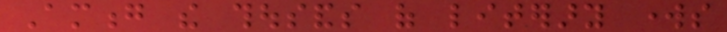Among the thousands of literary works
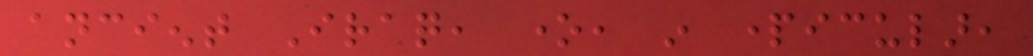ancient Iraq, one, in particular,
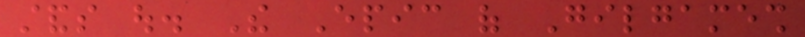stands out. The Epic of Gilgamesh
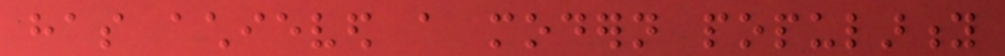has achieved a modern popularity
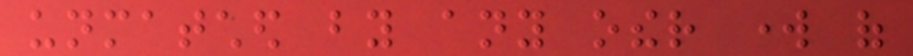unmatched by any other work of
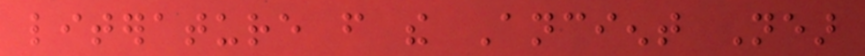literature from the Ancient Near
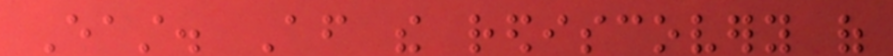East. After the rediscovery of
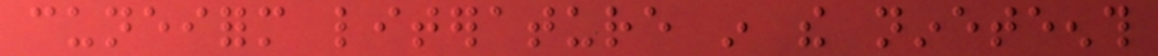cuneiform literature in the nineteenth
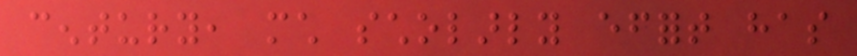century, much scholarly effort has
